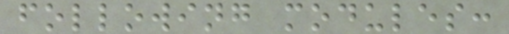following modules:
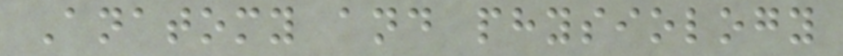Anatomy and physiology
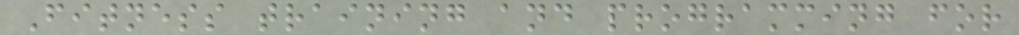Fitness training and programming for
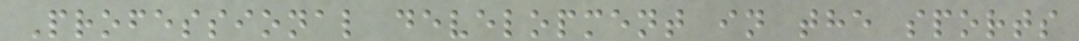Professional development in the sports
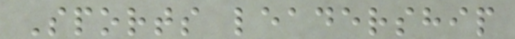Sports leadership
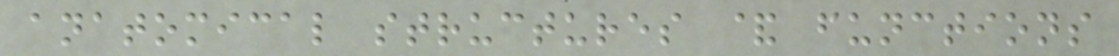anatomical structures & functions
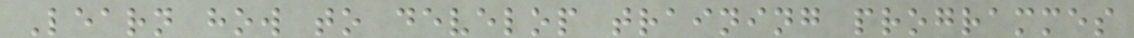Learn how to develop training programmes
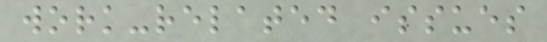work-related issues
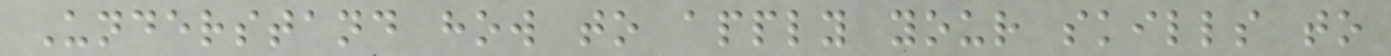Understand how to apply your skills to
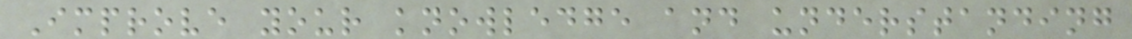Improve your knowledge and understanding
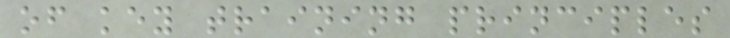of key training principles
